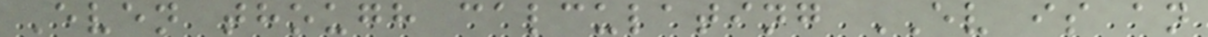Even though calculating EV is an
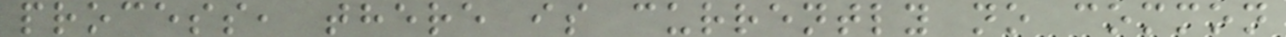process, there is currently no common
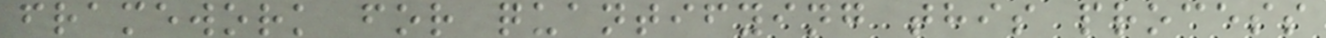framework for quantifying this process
